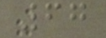67
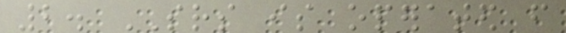2. SRS is operated from
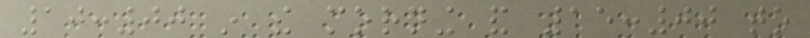10:00 in the morning and 15:00 to
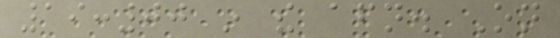19:00 in the afternoon. On
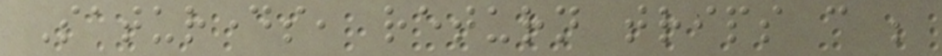Saturdays, return trips can be
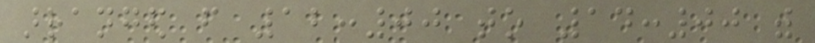arranged from 12:00 to 14:00 with
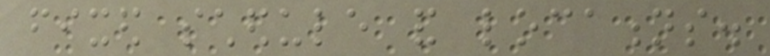fixed schedule and locations.
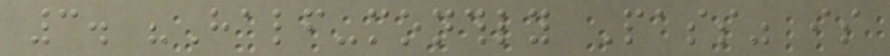3. "Half-monthly Pass" is
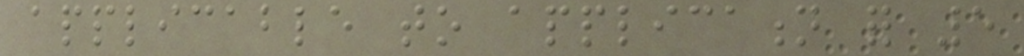applicable to application for 5
